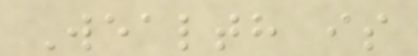Wealth is
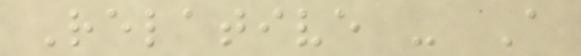Relative - A
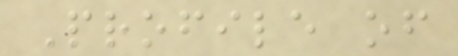Profile of
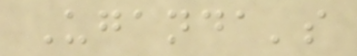Uganda's
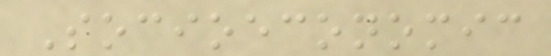Socioeconomic
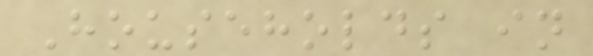Households in
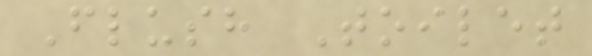Flush Toilet
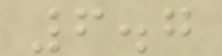6.7
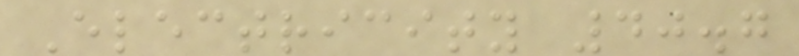Electricity 40.7
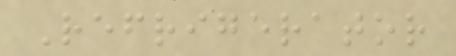Refrigerator
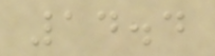14.4
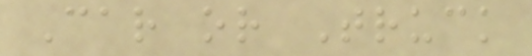Car or Truck
